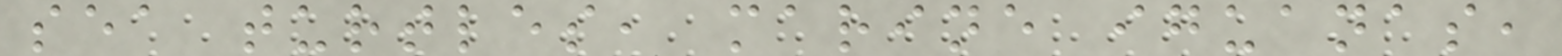sea turtles, marine iguanas,
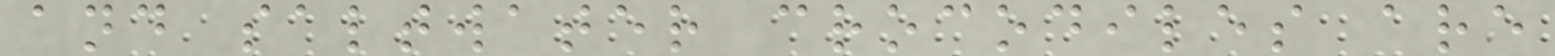and saltwater crocodiles are
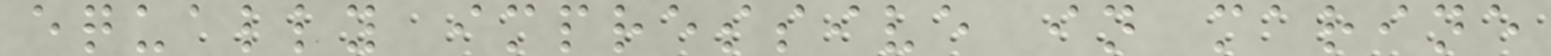equally impressive in marine
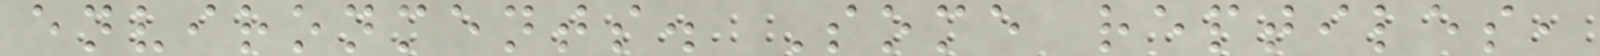environments. Some reptiles,
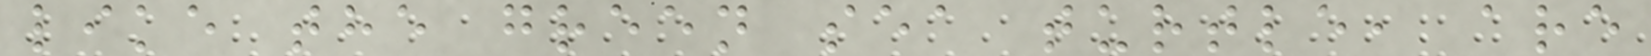like the green sea turtle, are
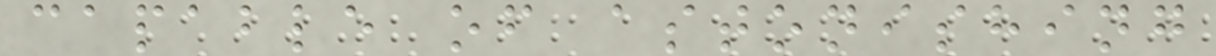capable of astonishing
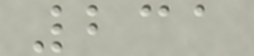231
